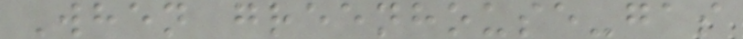When greenhouse-gas
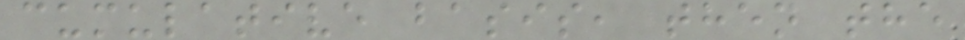cumulative basis, then the
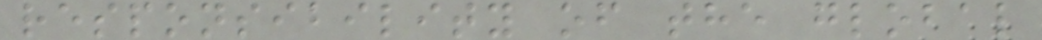responsibility of the global
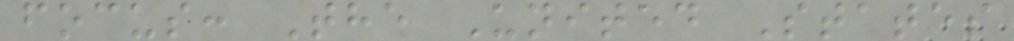focus: The United States
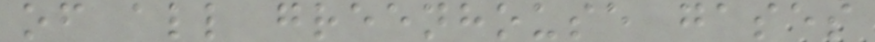of all greenhouse gases
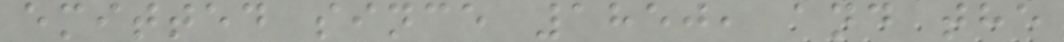emitted since 1850, and the
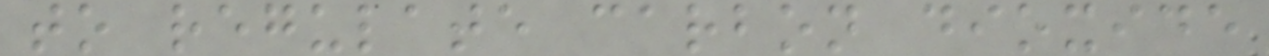to regulate carbon dioxide
